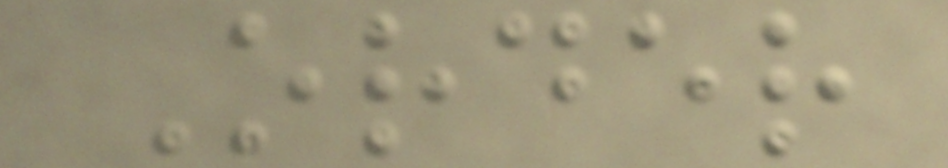Order
